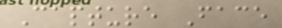Capture Face
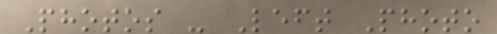Photos - Left Photo
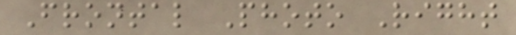Frontal Photo Right
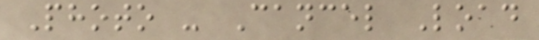Photo - Cancel Load
